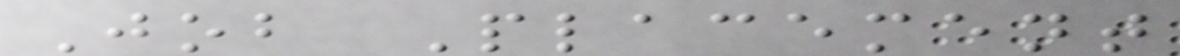Job Placement
